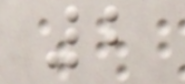2
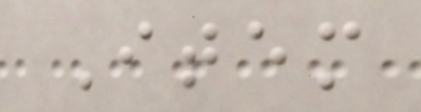Item
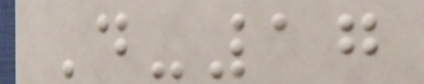D-17
